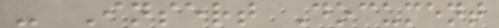- Insert Document
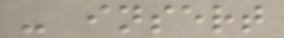- insert
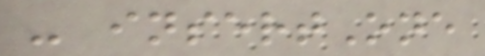- insertOne
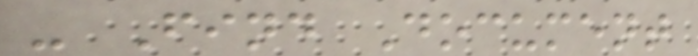- Find Document
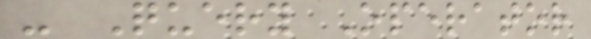- Query Operator
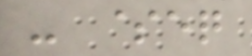- $eq
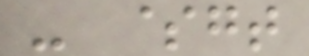- $gt
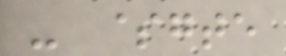- $gte
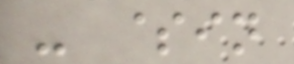- $in
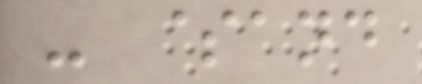- $and
